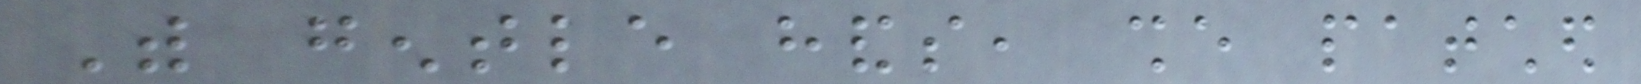With gentle hands, she patched
